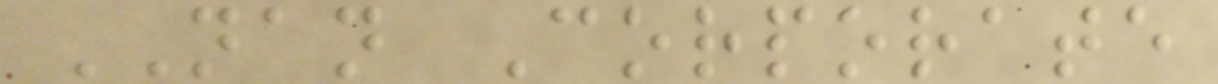NAN Corporate
